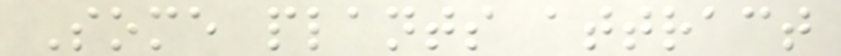Some plants attract
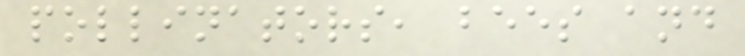pollinators, bees and
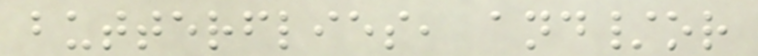butterflies, and/or
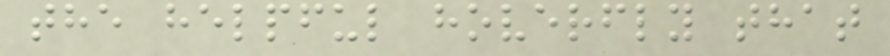the helpful hoverfly that
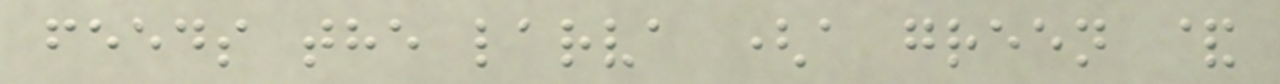feeds the larva (a green &
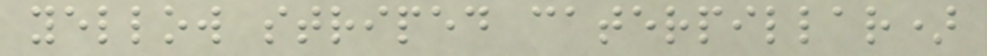yellow striped caterpillar)
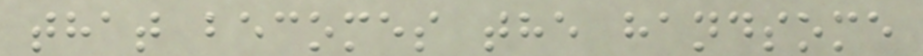that becomes the handsome
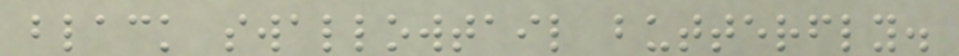black swallowtail butterfly.
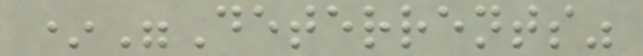*"Deterrents"
